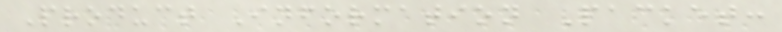Product Information Packet:
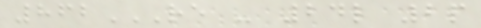862RE - 24L 2P
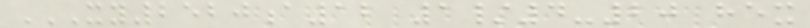XY2520A12 1/4-20 HEX
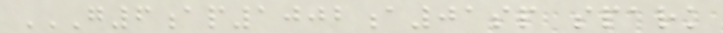G6AP1002A01SP SPARK
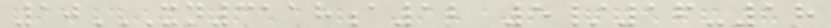10XN3118A12 5/16-18
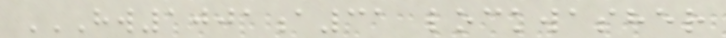HW1001A31 LOCKWASHER
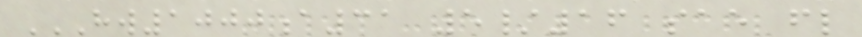HW1000A31 5/16 SAE FL
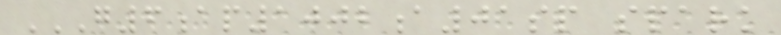G6AP1002A01SP SPARK
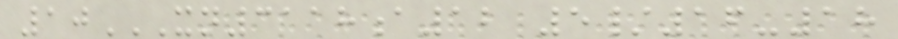10XN3118A12 5/16-18
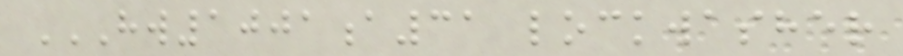HW1001A31 LOCKWASHER
